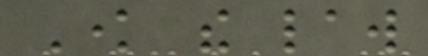Know the law
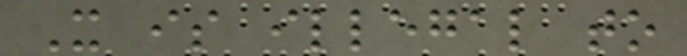It is illegal to
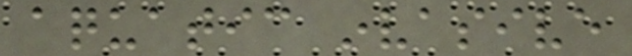aquatic invasive
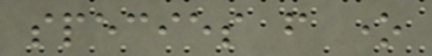species from one
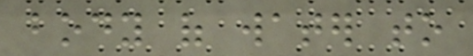body of water to
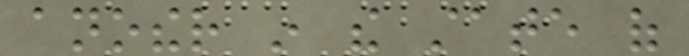another in the state of
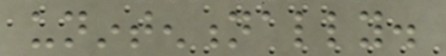unintentionally.
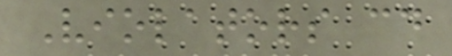Violators could
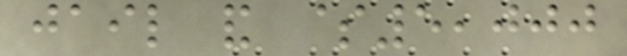jail and $5,000
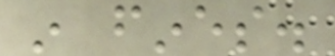in fines.
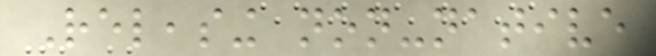Releasing non-native
